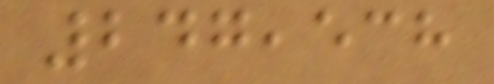247,538
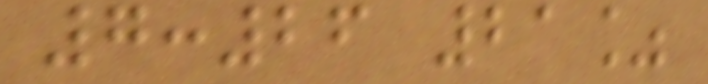7:26 21%
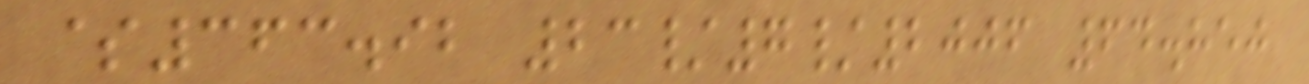$363.92 23/7/2006 64.850
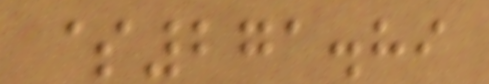$271.89
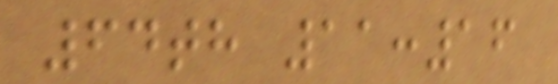64th 11:16
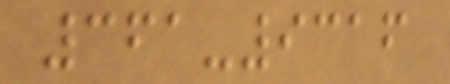361-9316
